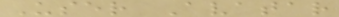User Avatar
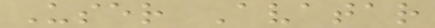User Avatar
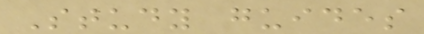Study guides
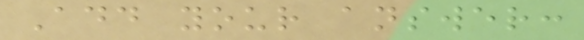Add your answer:
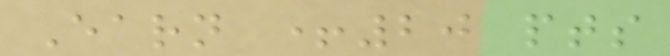Earn +20 pts
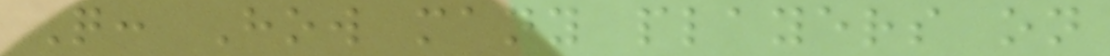Q: How many players on
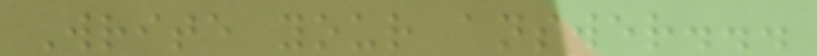Write your answer...
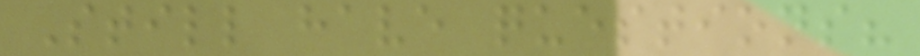Still have questions?
